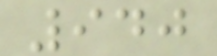940
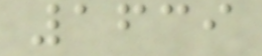1639
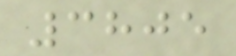3805
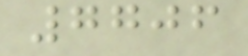7706
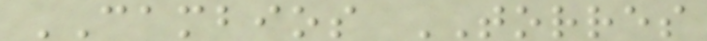CAMBIOS TORRES
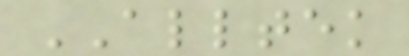ALLTEK
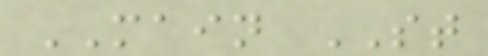MAIN ST
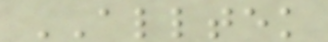ALLTEK
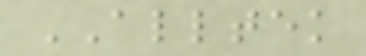ALLTEK
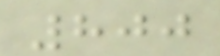800
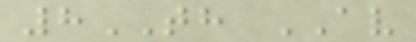8TH AV
